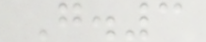G.3
